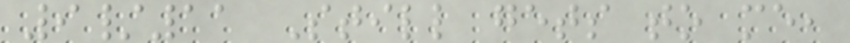9/11 Still gets to me,
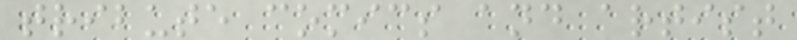tribute comics and artist
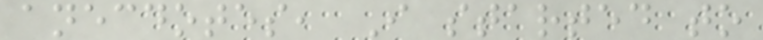anecdotes, I started to
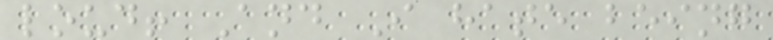loud! And I hate being
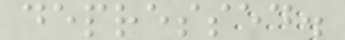depressed.
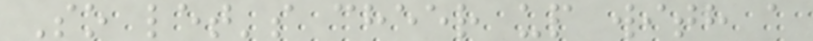So let's cheer up with a
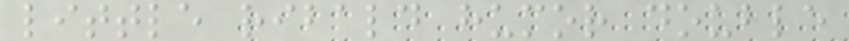little ribald humor double
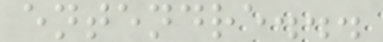entendre...
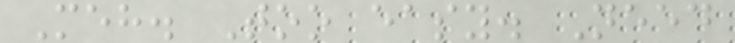Meh. Too easy. Need
